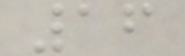16
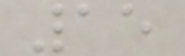15
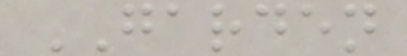GARDEN
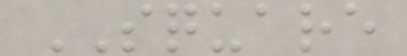SQUARE
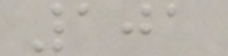101
